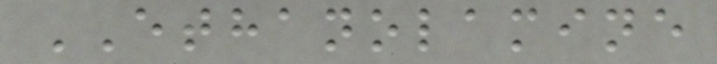ETHANOLAMINE
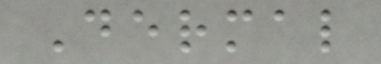Dermal
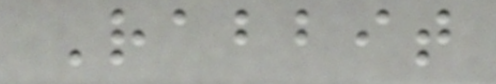Rabbit
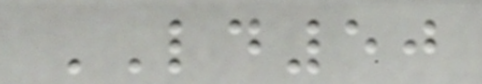LD50
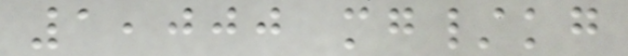1,000 mg/kg
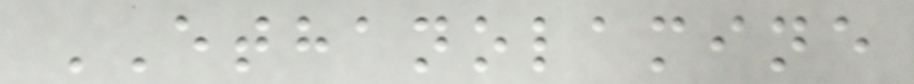ETHANOLAMINE
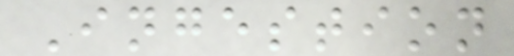Ingestion
